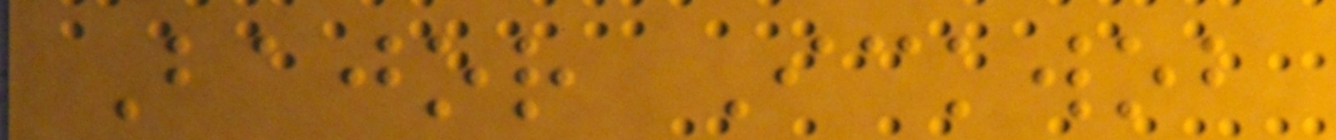Bajor Ickwob
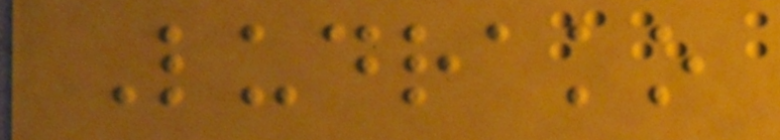Ludrako
